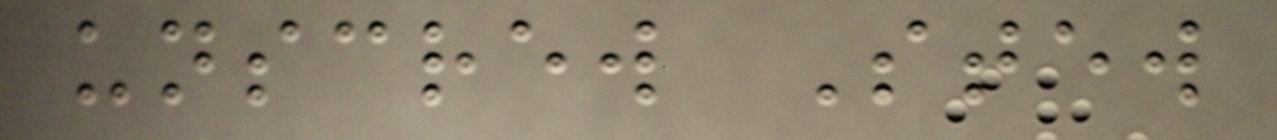unscrew Stew
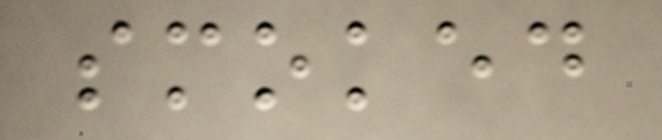smoked
